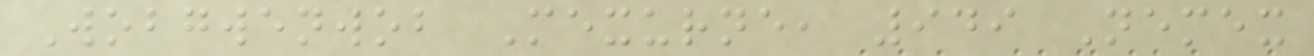Wobgwenwob Mexurne, 949 Nemex
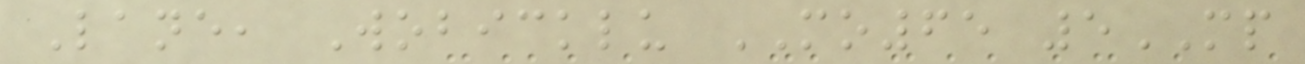Lane, Wobicklu MO65 5MP
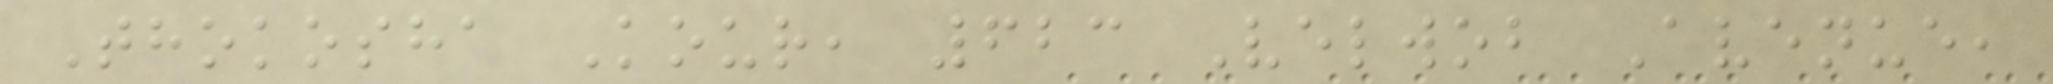Thokosha Kour, 623 Velwob Avenue,
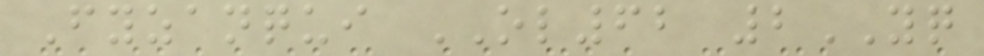Fyzanqui OL62 2YQ
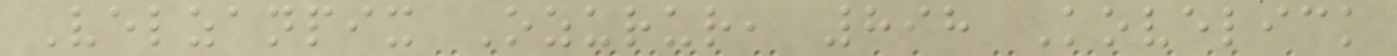Velzanpix Ozurur, 898 Kovelick
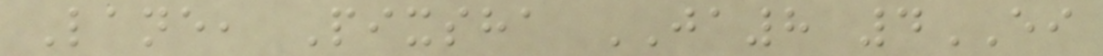Lane, Pixsha JA8 4EI
